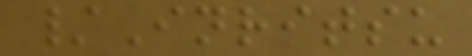/Inritsu
